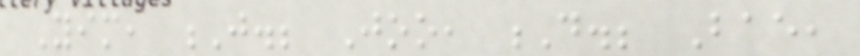Yim, J.; Joo, D.; Bae,
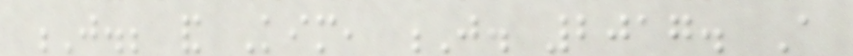J.; and Kim, J. 2017. A
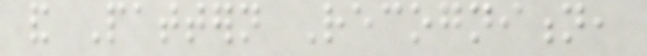and Pattern Recognition,
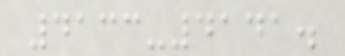4133-4141.
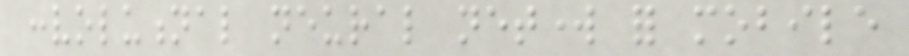convolutional neural network for mobile
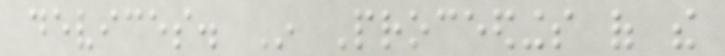devices. In Proceedings of the
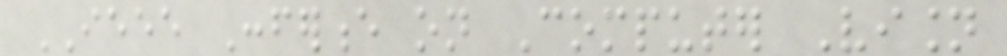IEEE Conference on Computer Vision
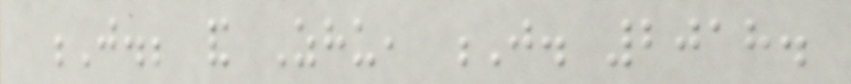J.; and Zhu, J. 2018.
